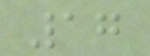17
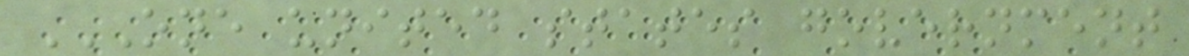ONE UNITED STATES GOVERNMENT
